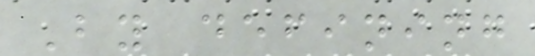By defining
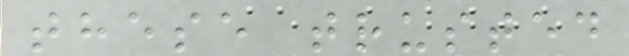these trusted
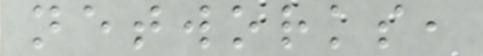networks,
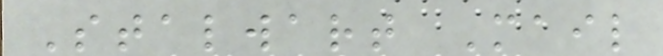Stalwart Mail
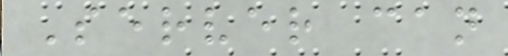Server can
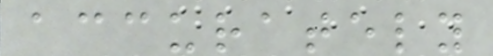accurately
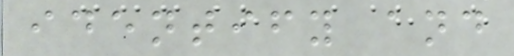identify and
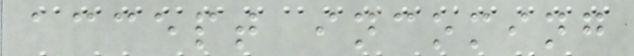accept incoming
